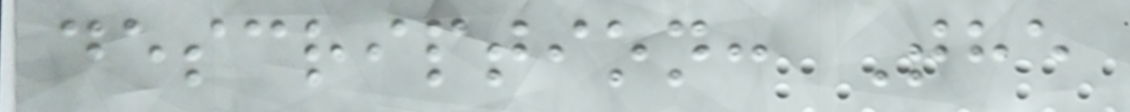description: The
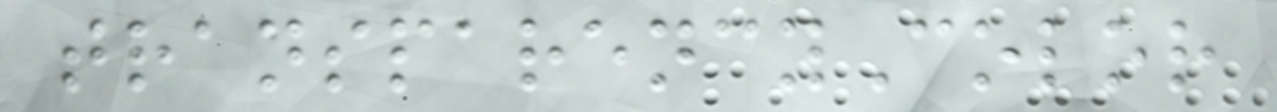transparencyColor
